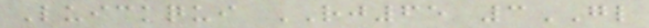Luickqui RJ65 3GL
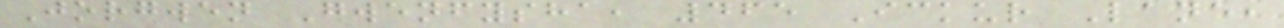Jorgwen Gwenfysha, 465 Ickur Lane,
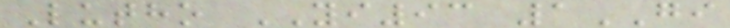Lutho YI93 1GI
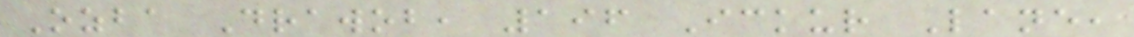Ozba Drawob, 196 Ickur Lane,
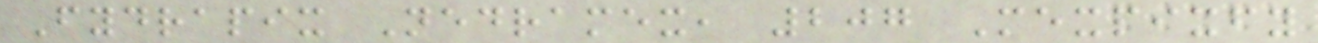Fydrapix Nedramex, 207 Mexpixfy
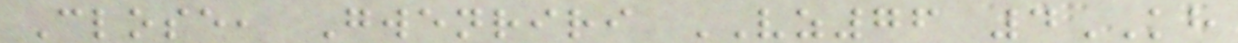Close, Gwenriri VZ76 4KH
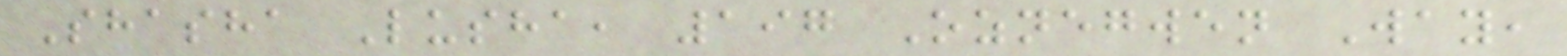Shasha Lusha, 197 Oznegwen Way,
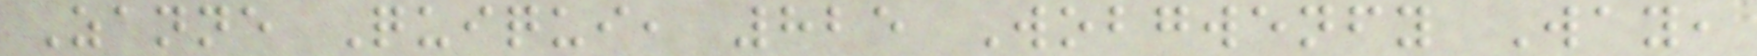Zanne Quiqui, 825 Wobgwenfy Way,
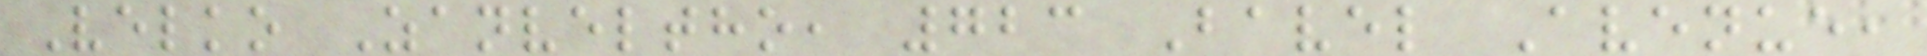Velko Zanveltho, 723 Bavel Avenue,
